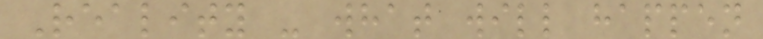Reality - what will happen
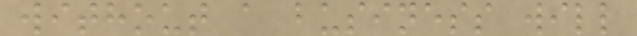without a business will
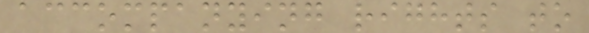accompanying rights to
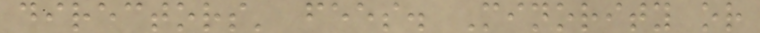directors' fees. Minority or
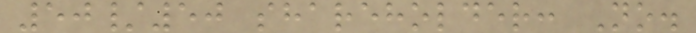50/50 shareholder: No.
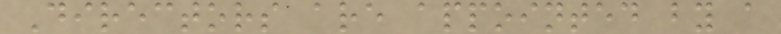Directors are appointed by a
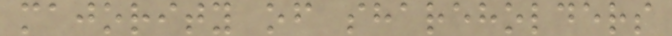majority of shareholders
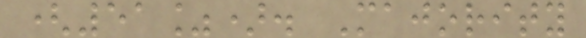(51%). Majority
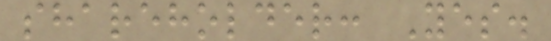shareholder: Yes.
